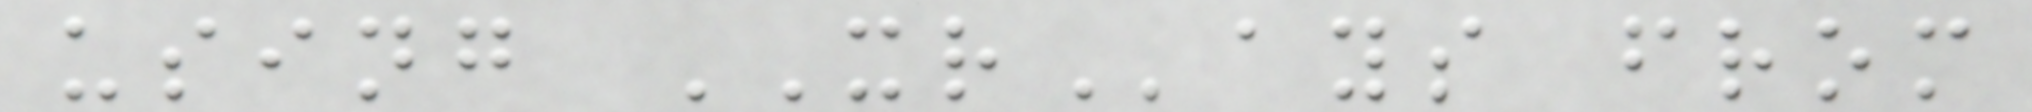using XRays from
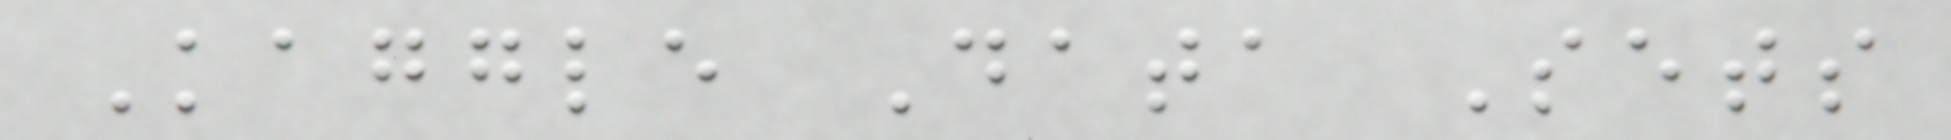Kaggle Data Sets
